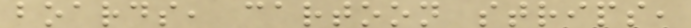boards, cartoon strips,
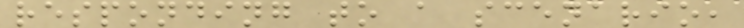responding to a scenario,
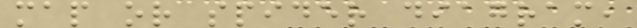map or spider diagram,
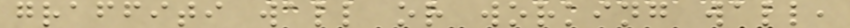graffiti wall or working wall,
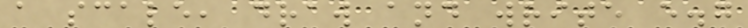a scale, draw and write e.g
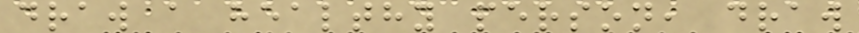draw a healthy person, draw
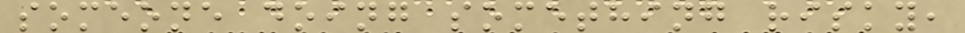someone doing something risky,
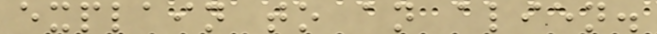explain to an alien.
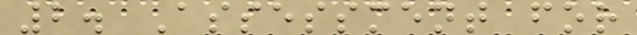2. Assessment for
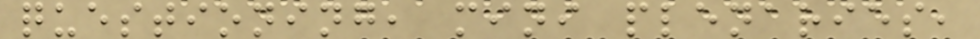questioning, mini plenaries,
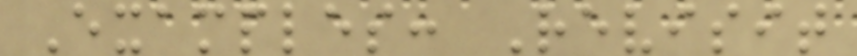Examples: Revisit
